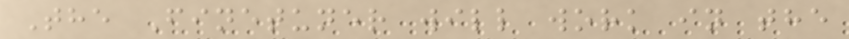The Finetuner will work in the
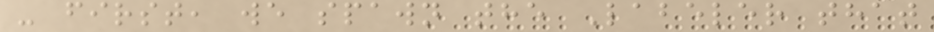- first, we spawn the Labeler that
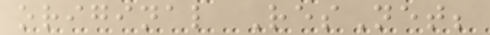original ResNet;
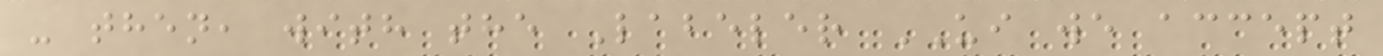- then, with the Labeler UI we accept
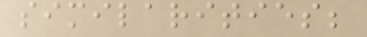similarities;
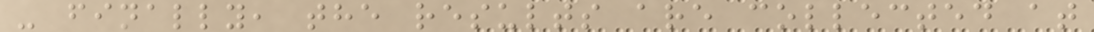- finally, the results are collected at
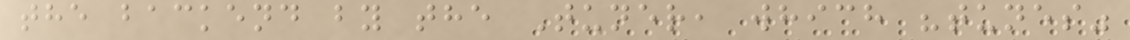the backend by the Tuner, which "tunes"
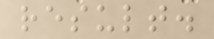result.
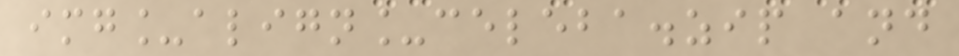img_align_celeba.zip and
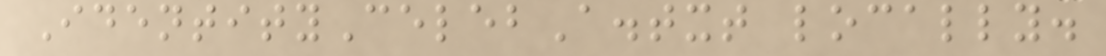IdentityCelebA.txt locally.
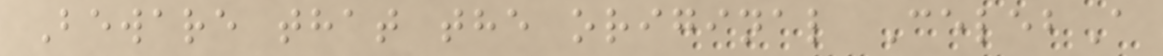Beware that the original CelebA
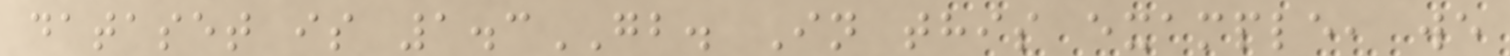dataset is 1.3GB. In this example, we
